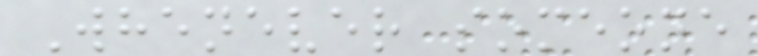Whenever someone
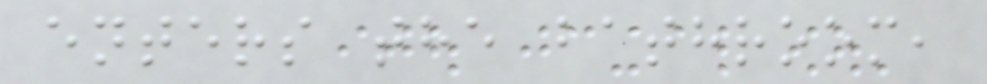enters the bathroom,
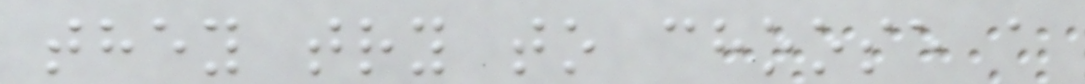they try to choose a
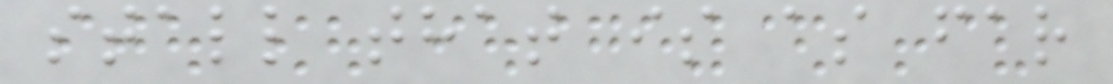stall that is as far
